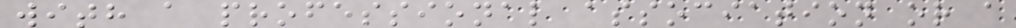with a professional association or a
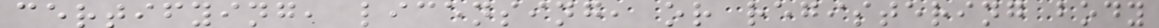certifying, licensing, or registering body
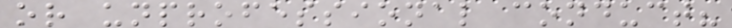or unprofessional conduct?
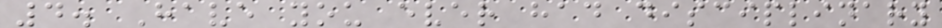4. Have you ever had disciplinary
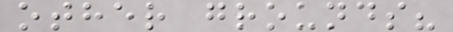other grounds?
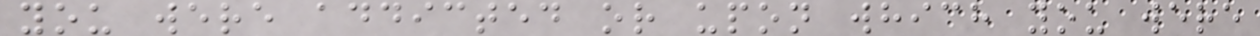you were addicted or upon which you were
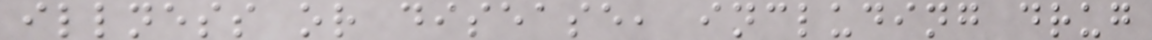illness or disease, including drug
